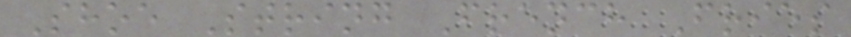Shoe String French Fries
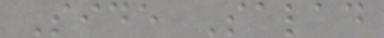Side Salad
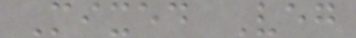Mixed Veg
